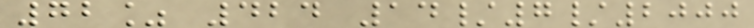72% 424 14/7/2000
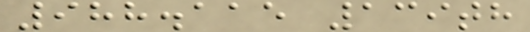988.115 139th
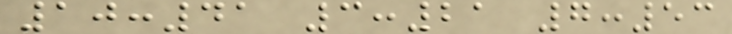10:41 3:21 7:53
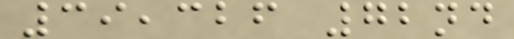39,326 72nd
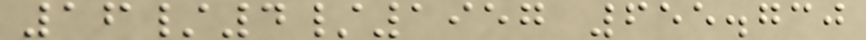16/4/1957 655.730
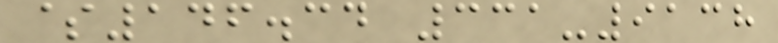$146.34 331-9138
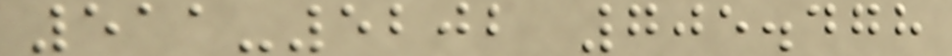511-5202 705.478
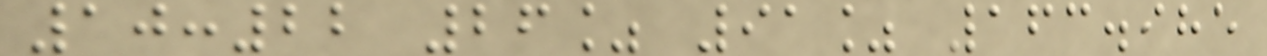10:22 26% 91% 163.985
